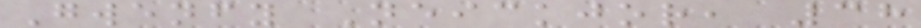Gwenfy Neickjor, 38
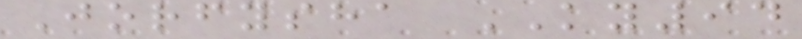Jorfysha KY94
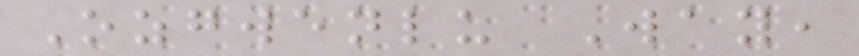Ozgwenlu Way,
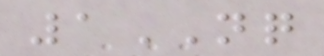1NQ
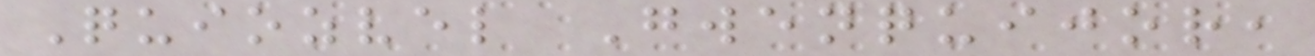Quiozvel Gwenquijor,
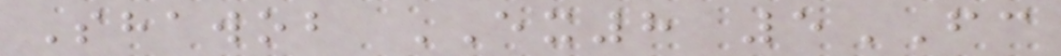Shawob EX8 5FC
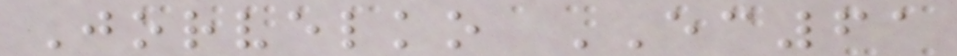Jorvelko EC61
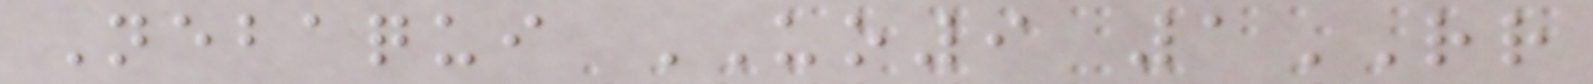Nebaqui UO9 1RR
